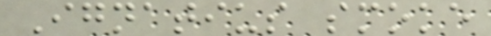Ignatius smoke
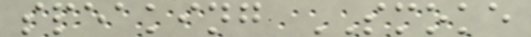speaking SMOKE
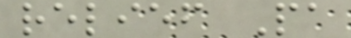relief Pa
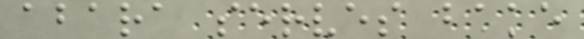abara serves bake
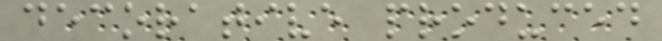decorative produced
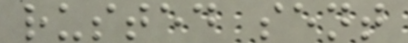rusted sent
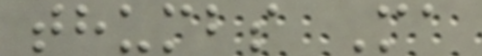thumbs Ma
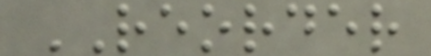REORDER
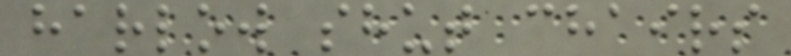harlow shut chairs
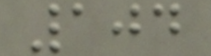104
